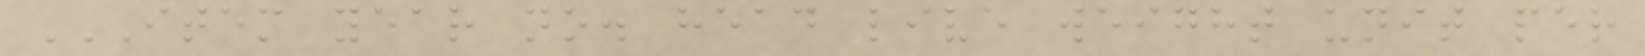ITEM YEAR NO. HEAD LIVE WEIGHT UNIT PER
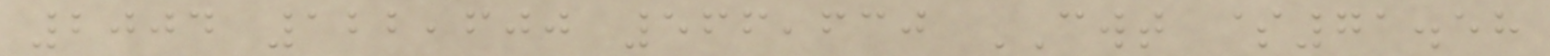2004 122,600 566,630 CWT $71.58
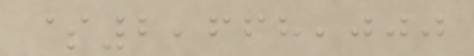$2,668,000
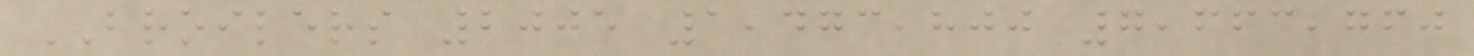BROILERS 2005 1,473,800 7,663,760
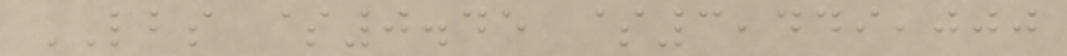LBS $0.45 $3,449,000
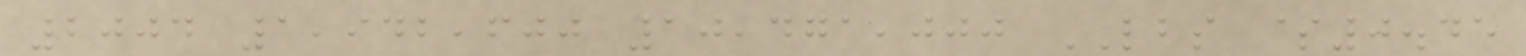2004 1,942,600 10,471,000 LBS $0.45
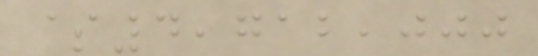$4,712,000
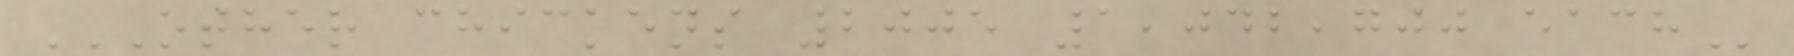OTHER CHICKENS 2005 1,042,700 EACH
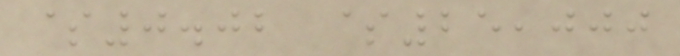$0.02 $25,000
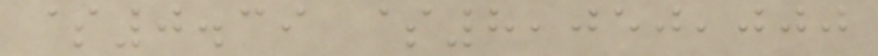$0.39 $8,050,000
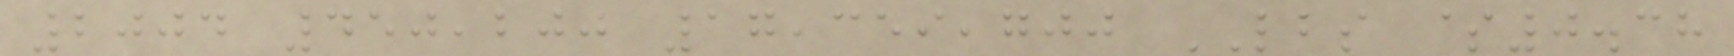2004 450,200 17,359,700 LBS $0.38
